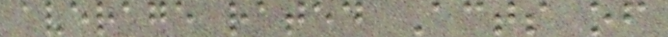average rated Acts of
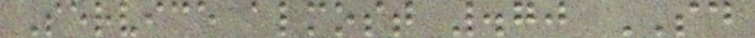Service almost .70 SD
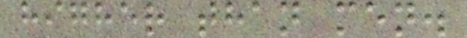higher than men.
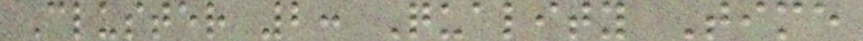Cluster 2: Quality Time
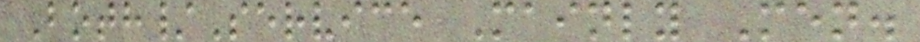Both/Service Mainly Men.
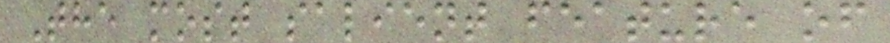The most salient feature of
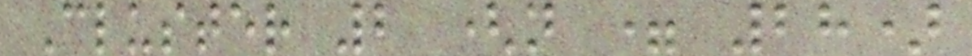Cluster 2 (n = 28)
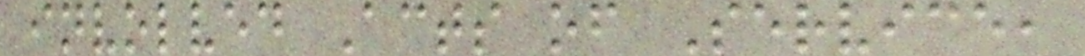involved Acts of Service,
